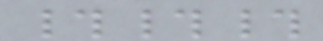###
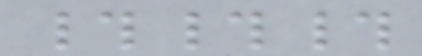###
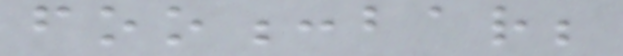foo:bar;
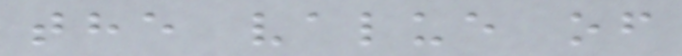the value of
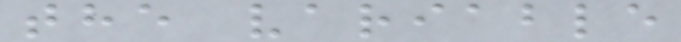the variable
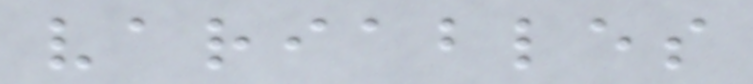variables
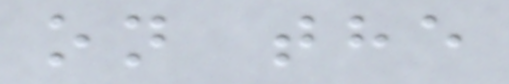on the
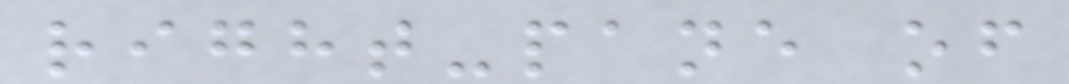right-pane of
